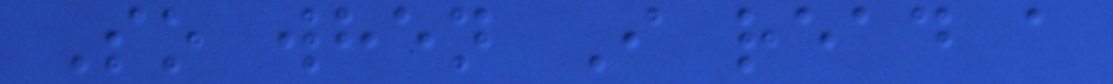So when I read a
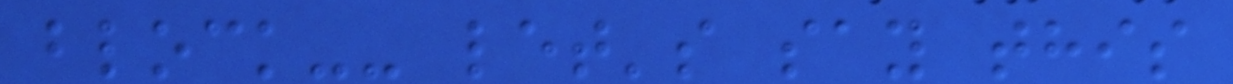block-- let's say this
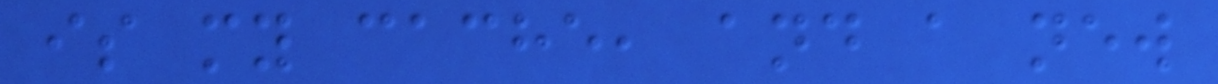is my cache, and a new
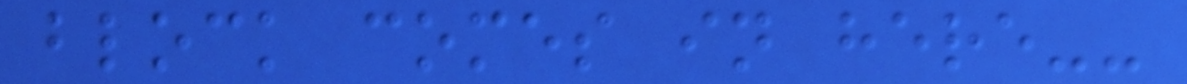block comes in here--
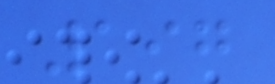197
